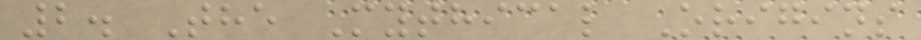2. The Mythical Origins
